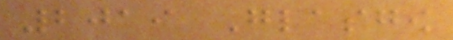2019 Glasgow
